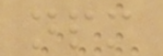npm
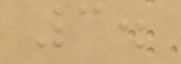3.
